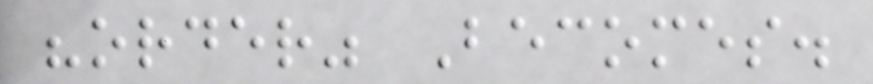"order" Becomes.
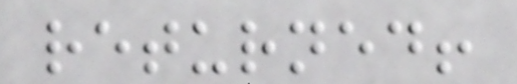returned!
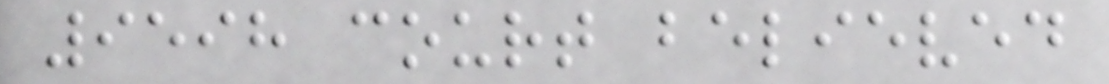9598 court believed
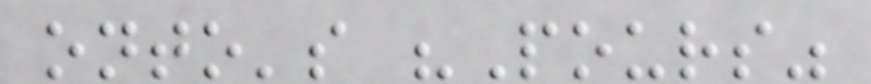onto's "Pours"
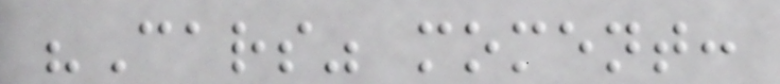"Cars" moment:
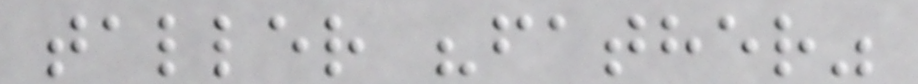taller "father"
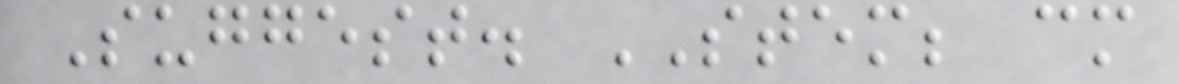Suggest. STEM; cm
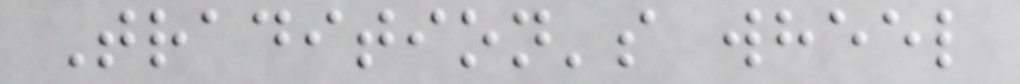Tradition's wheel
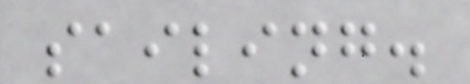sailing.
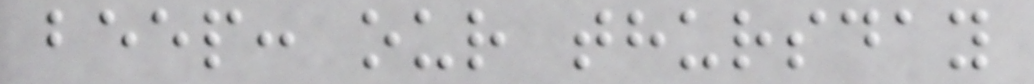beep: our thursday
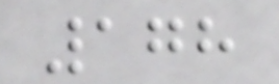178
